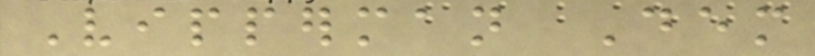Vipperman Dem
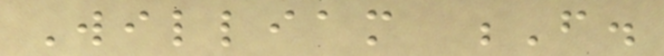William F.
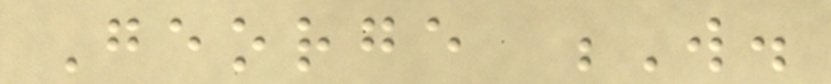George W.
